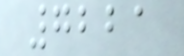7221
